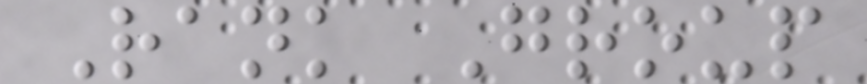Rank Group
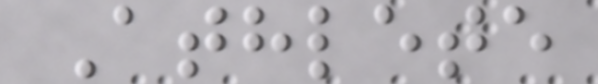Athlete
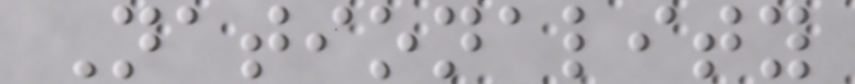Nationality
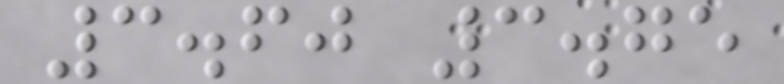3.60 3.75
